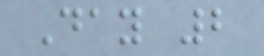Day 2
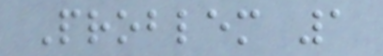Problem 1
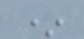*
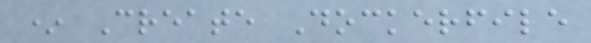* Create Dockerfile
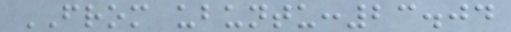FROM ubuntu:23.04
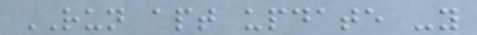RUN apt update -y
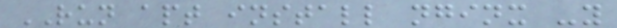RUN apt install nginx -y
